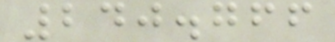240.766
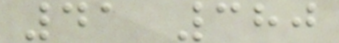41 380
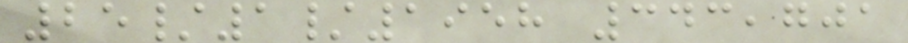25/1/1958 343,701
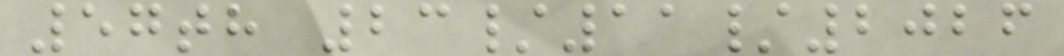57th 23/11/2026
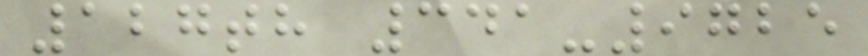127th 341-9725
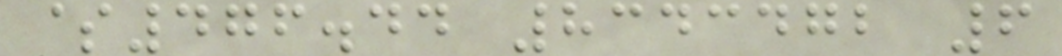$476.44 8343472 6
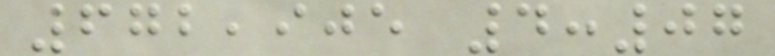672,905 4:07
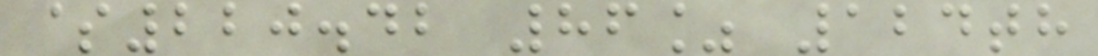$220.42 86% 124th
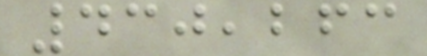430,263
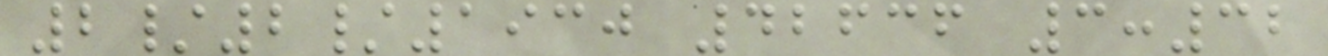2/2/1930 42636 3:32
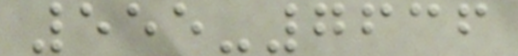555-7636
